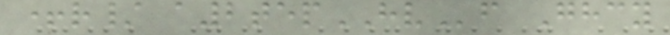+r/ a2tepHVf Ghcy
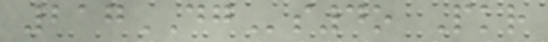217DGs4o Pkr
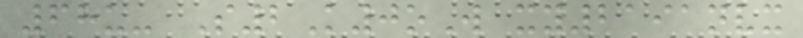68u- S2K0oW xy2191nvx
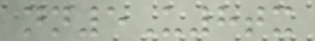nn5U8tx
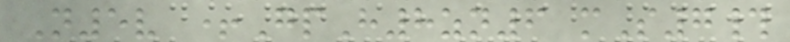N5v +GpH8zn6 mS7#
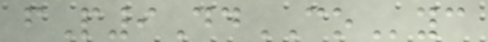fP9DdCOyc
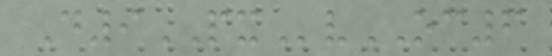D9PXvOC6
